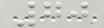70
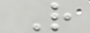R
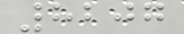8207
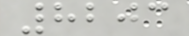8203
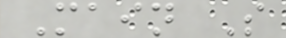Main S
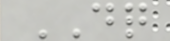DQ
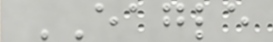EAGLE
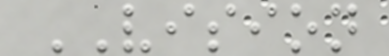VISION
